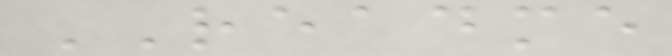README
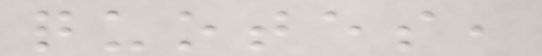quotes,
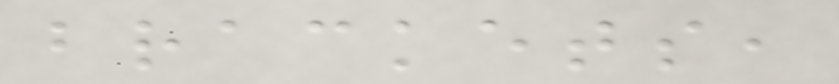brackets,
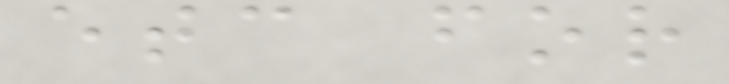etc for
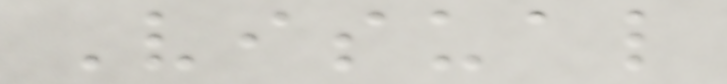Visual
